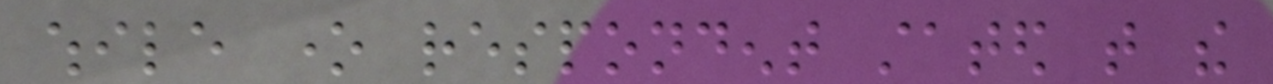while one respondent stated that the
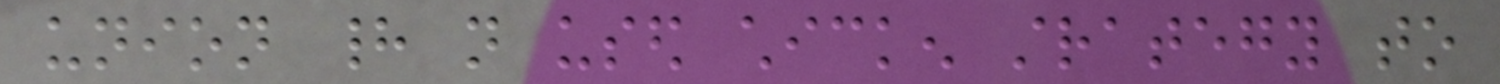union had not used chicken strategy to
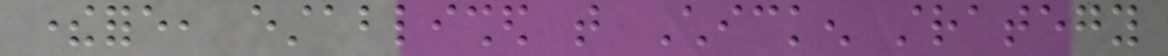therefore, established that Chicken strategy
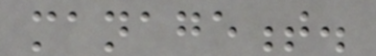management.
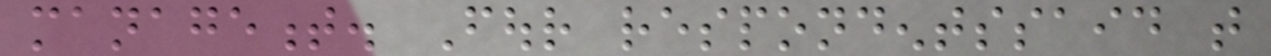management. Four respondentssaid that
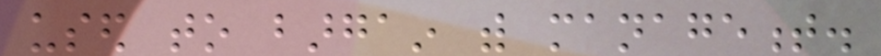used to bargain with management.
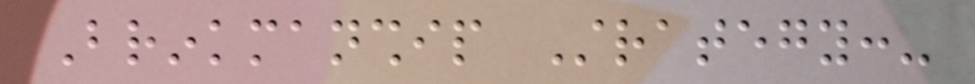Brinkmanship Strategy:-
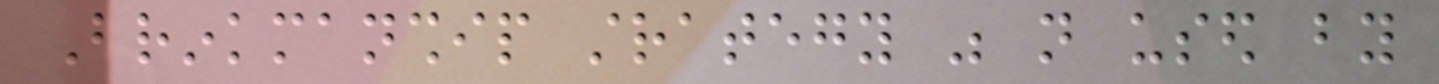Brinkmanship strategy was not used by
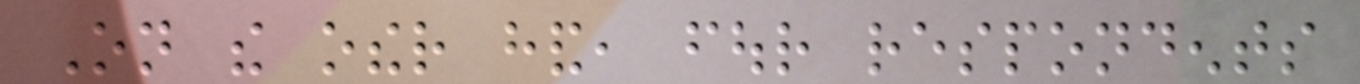On the other hand, four respondents
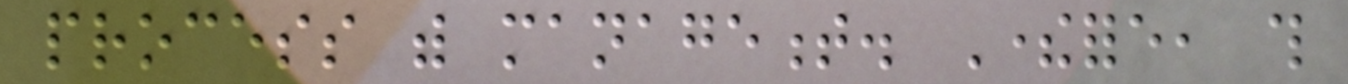process with management. Therefore, this
